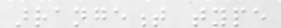arrangement type
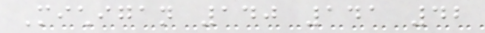Michigan 140 141 42
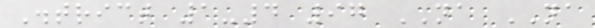District 1-4 97 NA NA
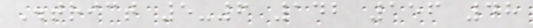District 5-6 142 156 48
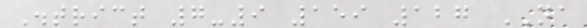District 7-9 159 127 NA
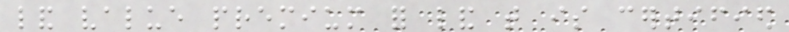land value premium for land that is certified
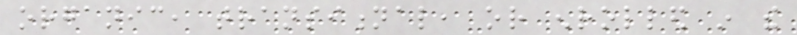organic, transitional, or enrolled in the
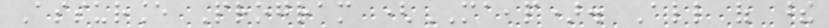Assurance Program (MAEAP). All of these
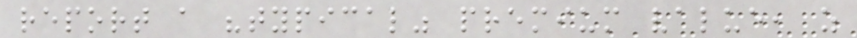report a "typical" premium value, as
